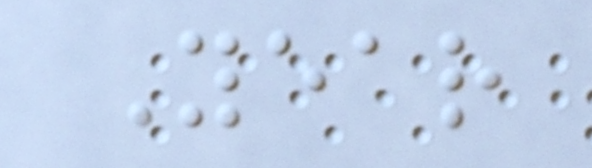Year
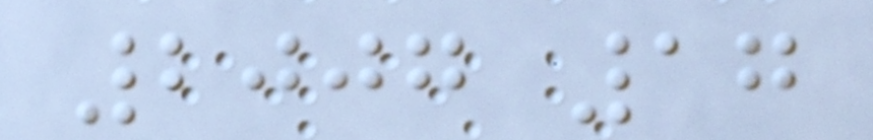2007 17
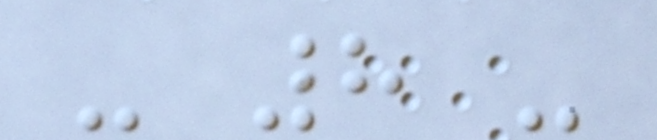- 8 -
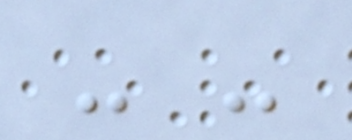- -
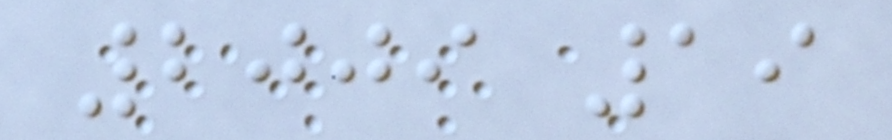2009 19
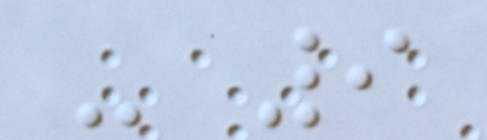- 9
